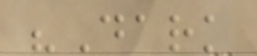"Dark
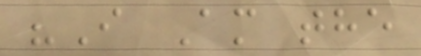"I Am the
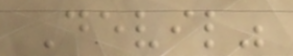Devil"
